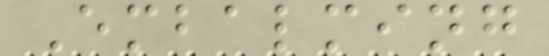Embalming
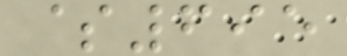$695
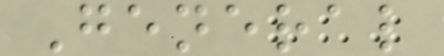General
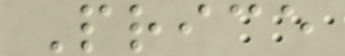Price
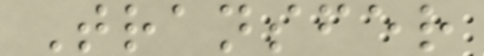Transfer
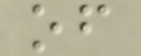of
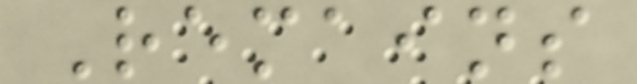Remains
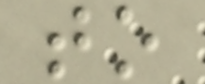to
